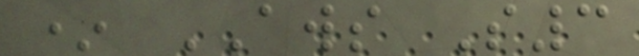* AWS S3
